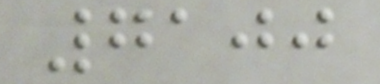7100
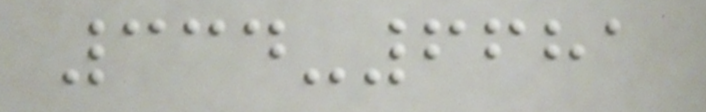334-6681
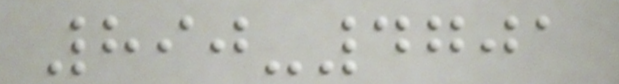890-4701
